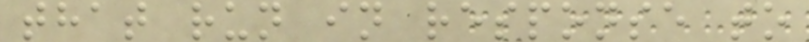that run in response to
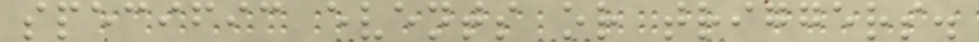specific events or triggers.
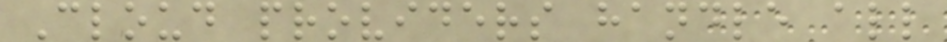Cloud providers handle all
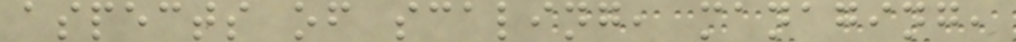aspects of scaling, managing,
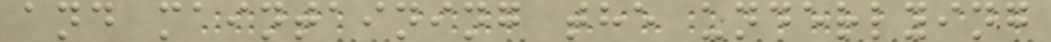and maintaining the underlying
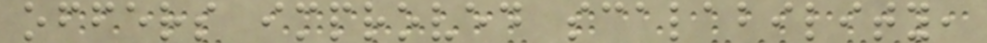offers improved scalability,
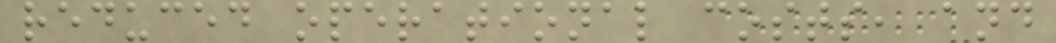reduced operational costs, and
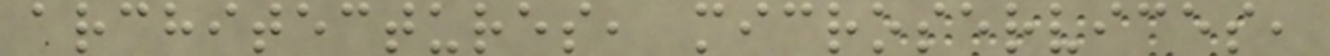architectures, microservices,
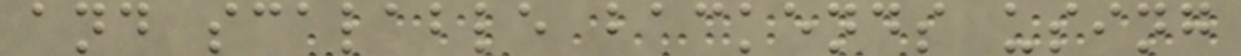and scalable backends using
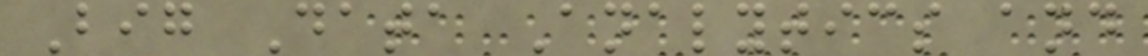Big Data Analytics and
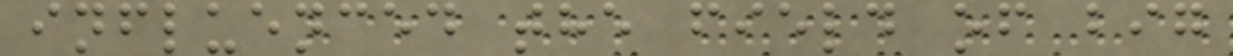influenced the field of big
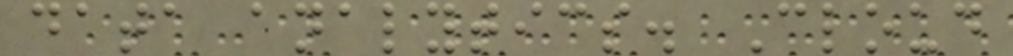data analytics. Cloud
